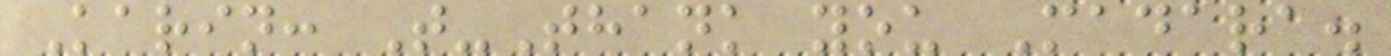Karin: T-Thank you Madara.
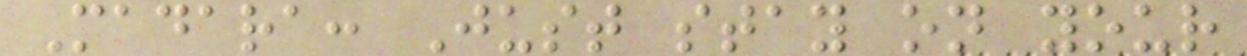Madara: Just stay on your
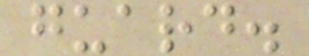guard.
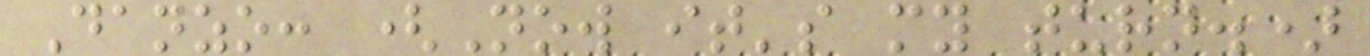Danzo: (Now it's my turn.)
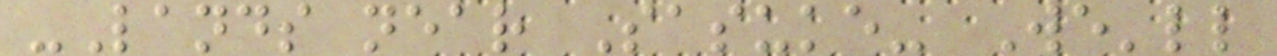-Lands near Sasuke- We'll
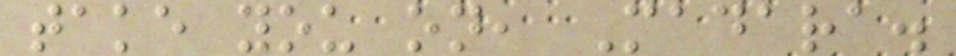take you on, Madara.
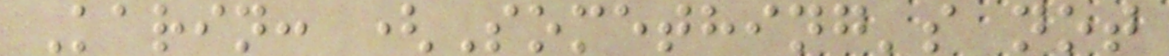Karin: (Something's not
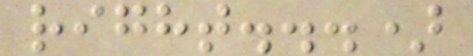right...)
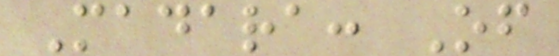Madara: Of
